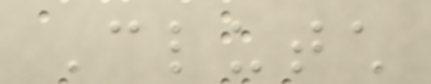Clutch
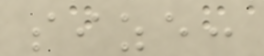size:
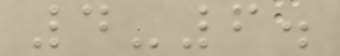4-6.
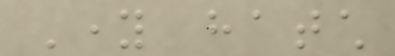Young hatch
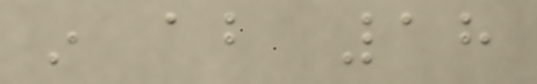in about 18
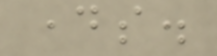days.
